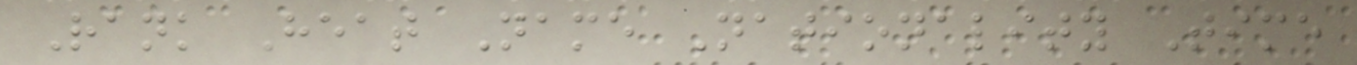Rank Heat Name Nationality Time
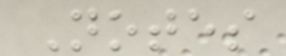Notes
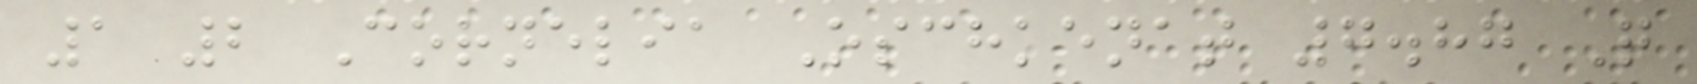1 2 Cornelia Oschkenat 7.87 Q
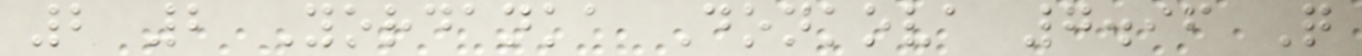2 2 Yordanka Donkova 7.96 Q
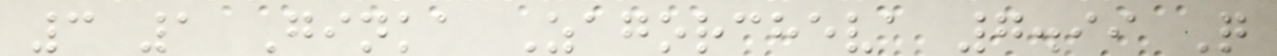3 1 Ginka Zagorcheva 7.99 Q
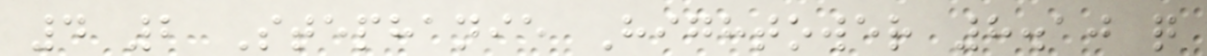4 2 Stephanie Hightower 8.10 q
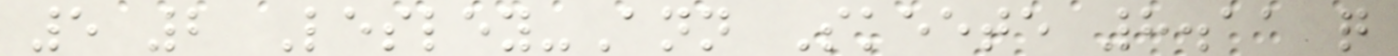5 2 Lesley-Ann Skeete 8.11 q
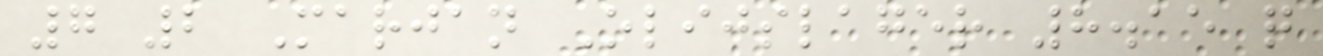7 2 Marjan Olijslager 8.15 q
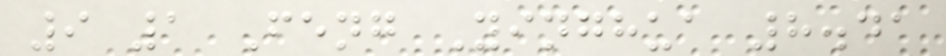9 1 Feng Yinghua 8.41
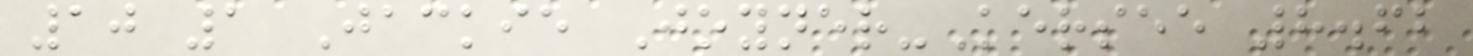10 1 Jackie Joyner-Kersee 8.62
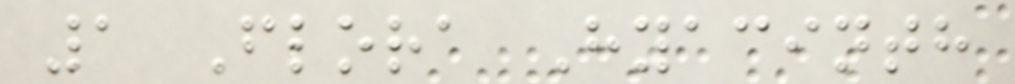1 Flora Hyacinth
